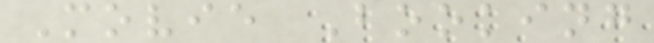Movie Booking
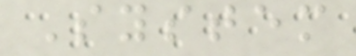System
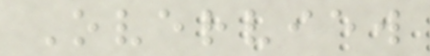Overview
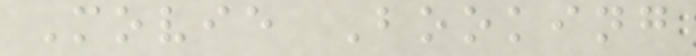Movie Booking
